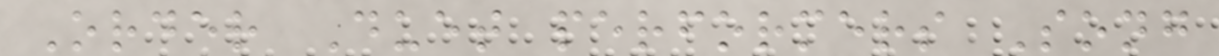Order Duet performers Song
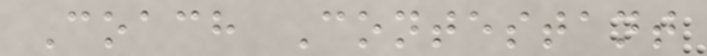Coach Contestant
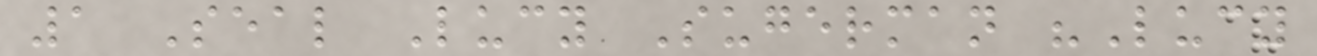1 Seal Lucy Sugerman "Lucy
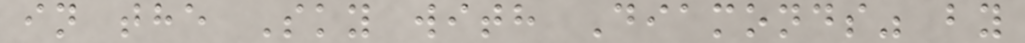in the Sky with Diamonds" by
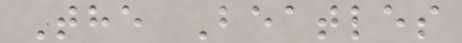The Beatles
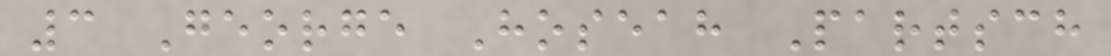3 George Hoseah Partsch
